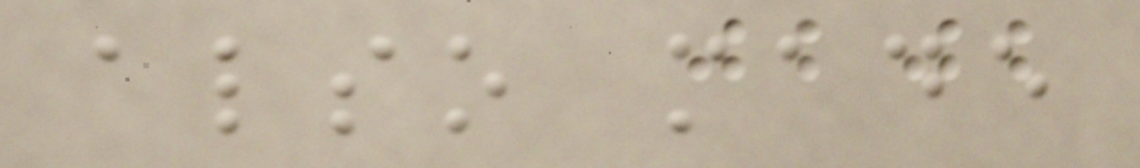also made
